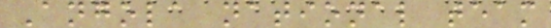Angola national team
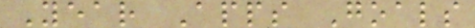Year Apps Goals
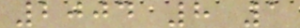2004 8 1
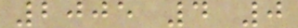2005 4 0
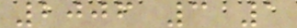2006 3 1
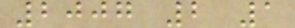2007 2 1
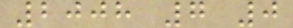2008 7 0
